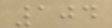104
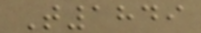T1849
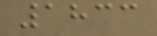1833
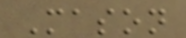Mason
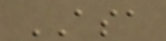ASA
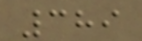389
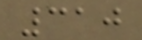310
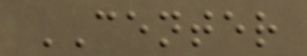CENTER
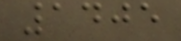1405
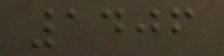1406
